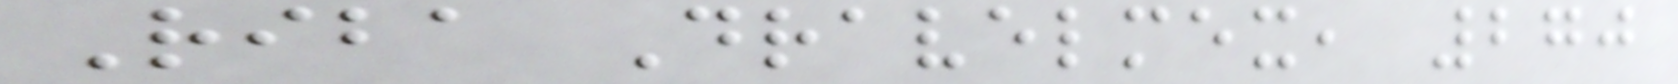Riba Dravelmex, 270
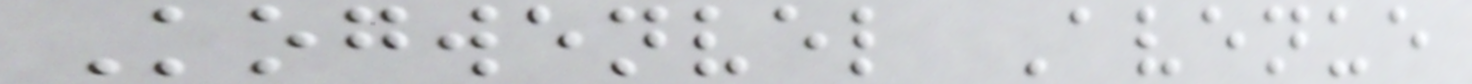Kogwenvel Avenue
